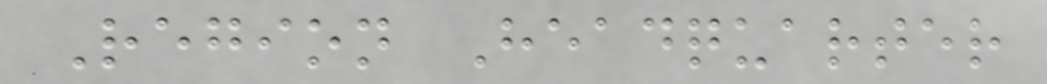Region Headquarter
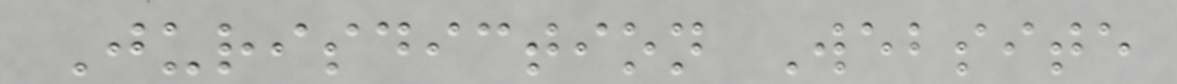Jurisdiction Website
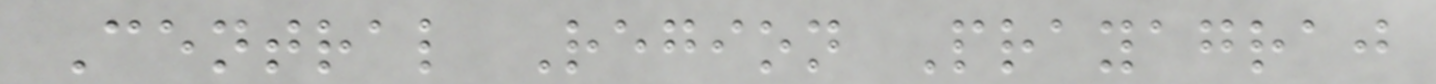Central Region Prayagraj
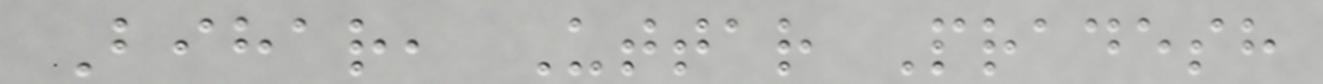Bihar, Uttar Pradesh
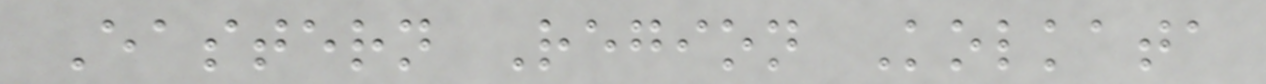Eastern Region Kolkata
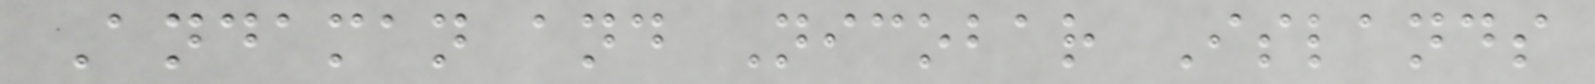Andaman and Nicobar Islands
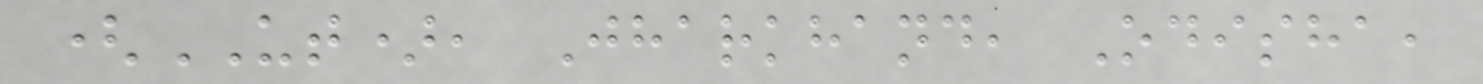(UT), Jharkhand, Odisha,
